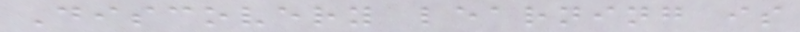Discovery learning is
